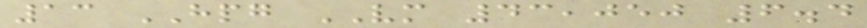13 HPG VM 43,050 6.4
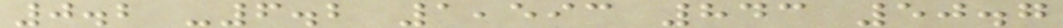0.2 -6.2 1,593 843 50.7
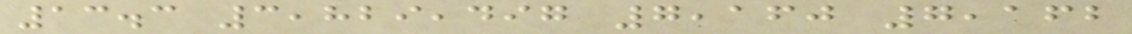13.3 3,829,497 7,160 7,162
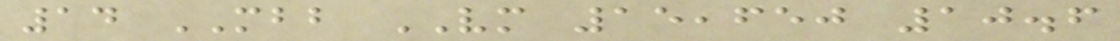14 MBB VM 15,650 10.6
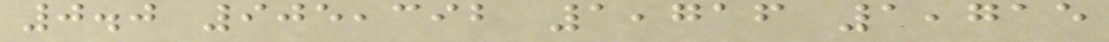0.0 905,392 1,716 1,715
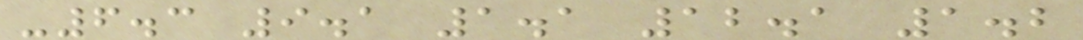-6.3 9.1 1.1 12.1 1.2
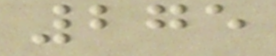275
